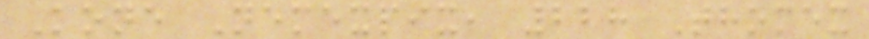Kone Nemexpix, 228 Thomex
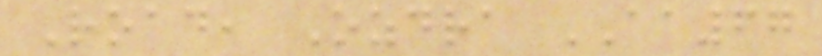Road, Ozdra AA67
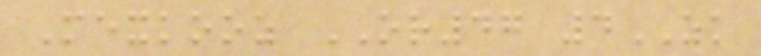Mexkooz OR47 4ZK
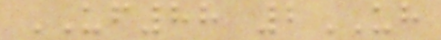UF88 2UH
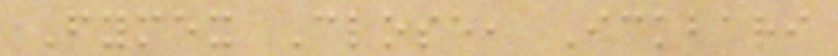Fymex Close, Ickbari
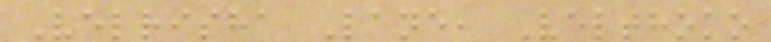Velrisha Lane, Velthoko
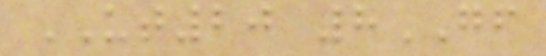UT20 8GF
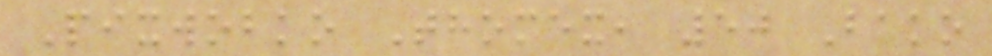Pixwobko Thomex, 50 Bako
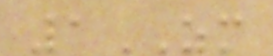1ZM
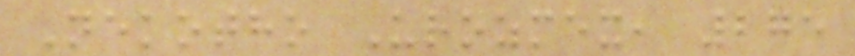Nekotho Urozmex, 275
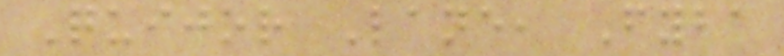Quijor Lane, Fyba
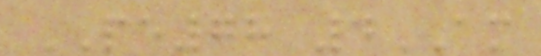PE78 4AM
